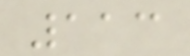113
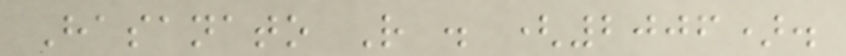Hasanato R . (2006).
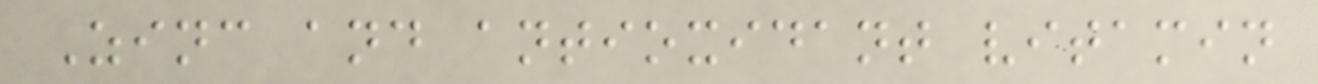Zinc and antioxidant vitamin
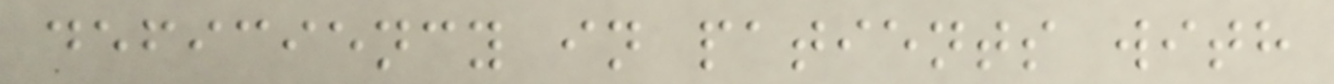deficiency in patients with
